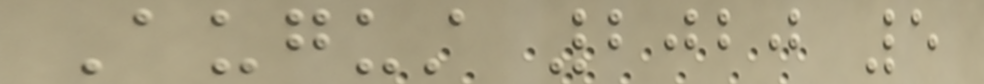August 2020 5
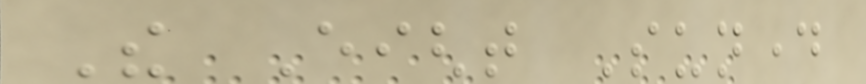The Eight Sunday
